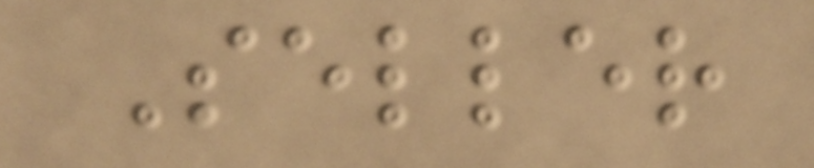Seller
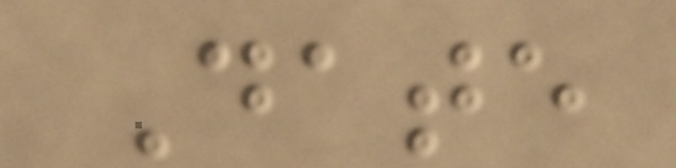Date
